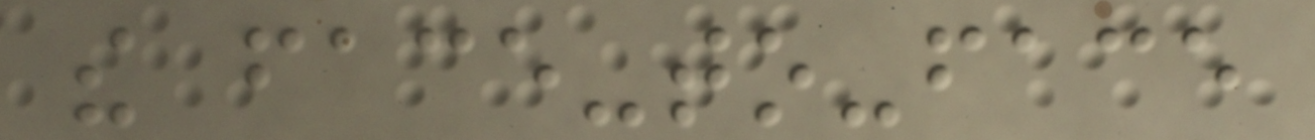the face-to-face
